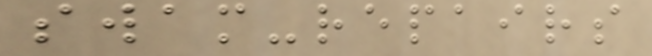swam-repairs
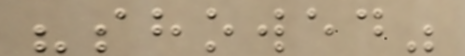"showed"
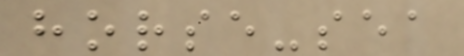horse-sea
